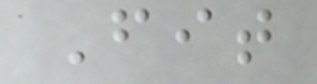Fit
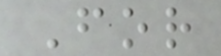For
